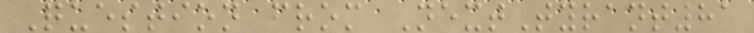Question from NextTyrant81
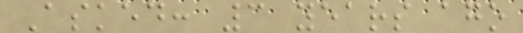Asked: 3 years ago
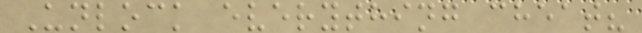Unlock everything cheat?
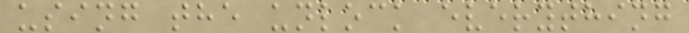using the unlock everything
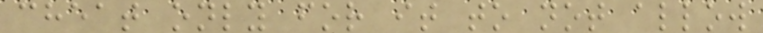cheat only for it to not allow
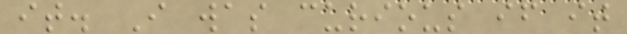it. I was curious if it
